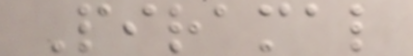Piramal
